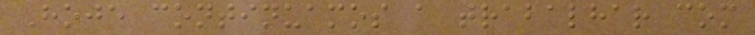Hoje continuamos a trabalhar com
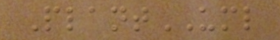PlantUML
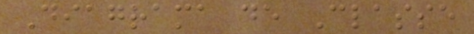Diagrama de Classe
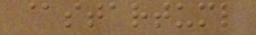@startuml
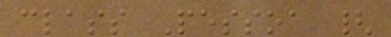class Pessoa {
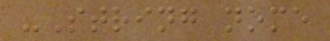-String nome
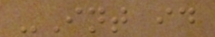-Int id
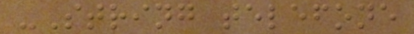-String telefone
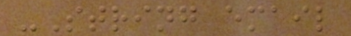-String email
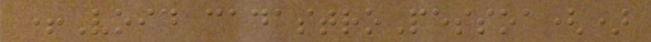+Void cadastroPessoa()
